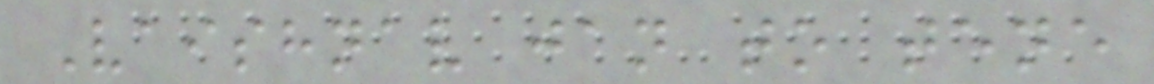Vaishnav jan to tene
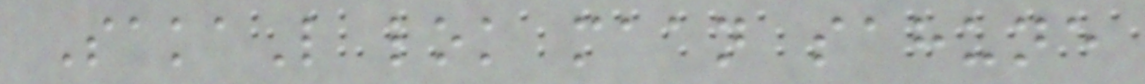SakaL lok maan sahune
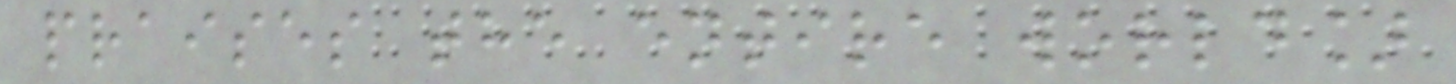praises the entire world]
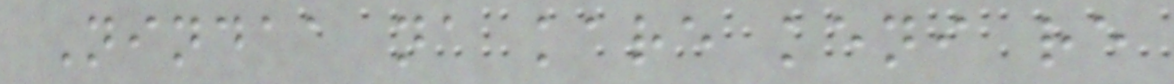Nindaa na kare keni re
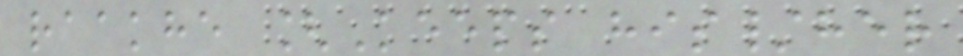raakhe [Keeps his/her
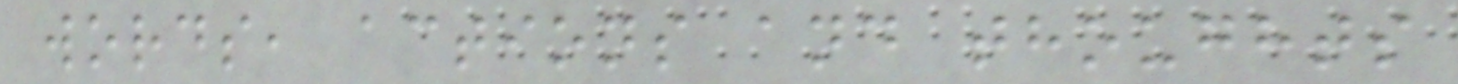words, actions and thoughts
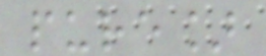pure]
